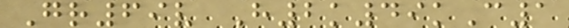Gr69v H2k49kC1
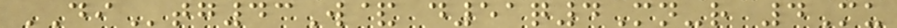DItg43W& d51q4Mn-r 4Mu
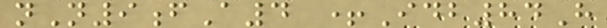nN9fA4 +Idb84H
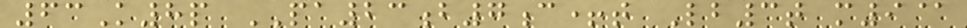63K8p PA23b7c+t Lb3t m9@
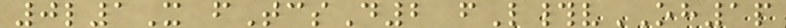0l1X fTcsD2 fL#vOH1p
